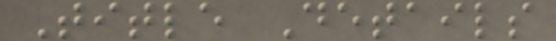Title Details
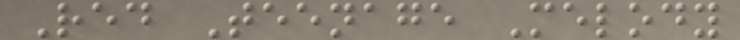Red Teenage Melody
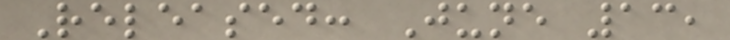Released: June 13,
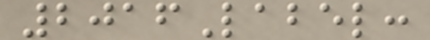2016Label:
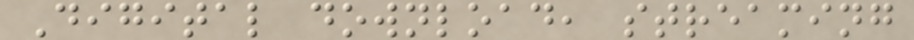Digital download, streaming
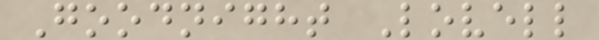Goodnight Lovell
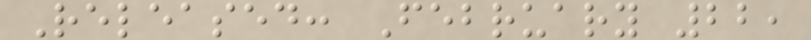Released: February 22,
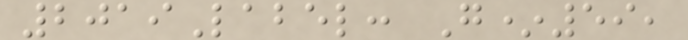2019Label: G*59,
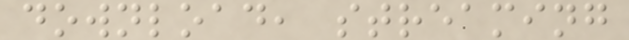download, streaming
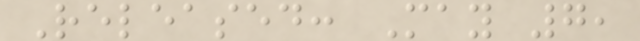Released: May 7,
